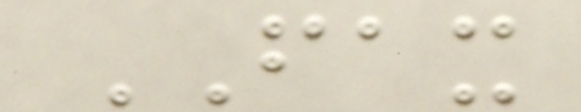FAX
